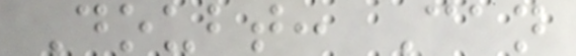Doubt: Can
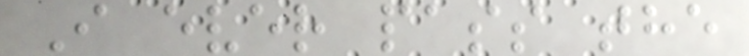I ever pass the
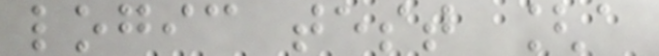logic test [a
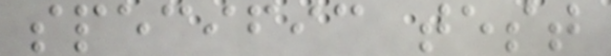specific test
